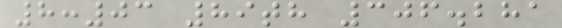8:03 89th 306.281
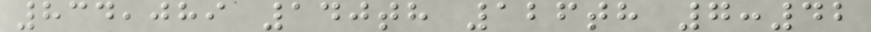834,089 140th 126th 7:42
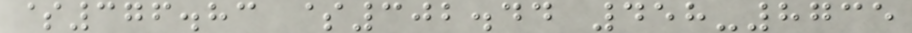$376.83 $302.44 458-8735
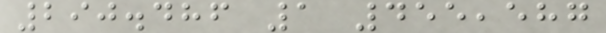290.486 1 455,587
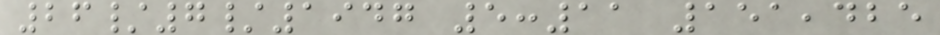26/7/1947 5:11 151,425
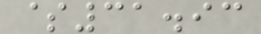$31.93
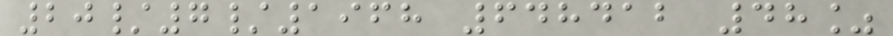20/7/1968 648412 48%
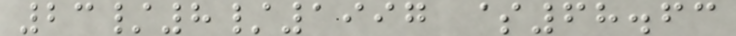23/8/1997 $68.63
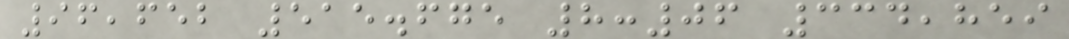96,652 515.675 8:06 334,859
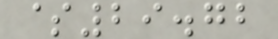$29.72
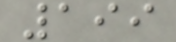199
